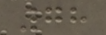78
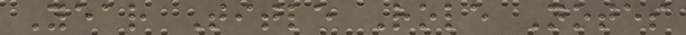Year Title Role Notes
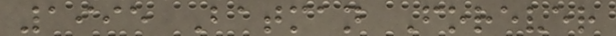1995 Batman Forever
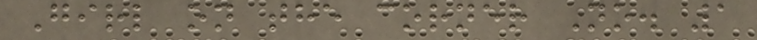Girl on the corner No. 1
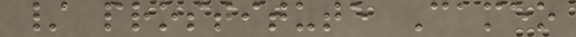/ prostitute Cameo
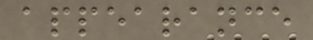appearance
